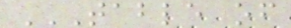TABLE OF
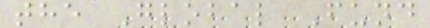the Global Fund
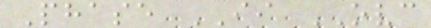Phase II OVC
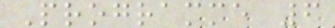Programme 6
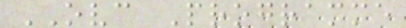OVC Programme
